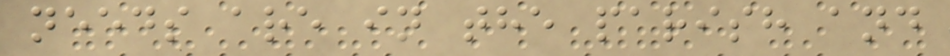needs are in the parish and
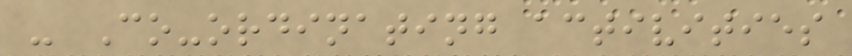- Co-ordinating activities
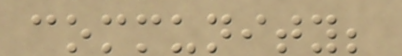community;
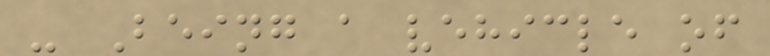- Being a vehicle of
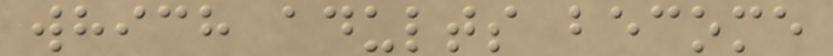which adults become
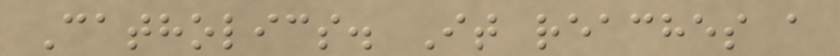Catholics. It reaches a
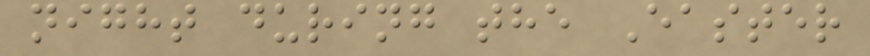night during the Easter
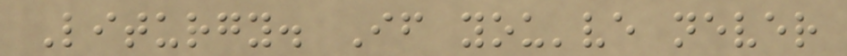Liturgy. If you've never
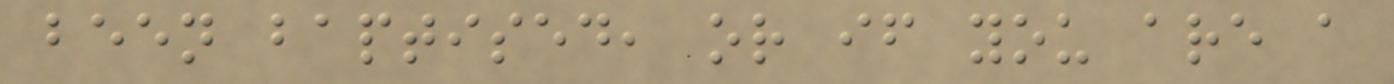been baptised, or if you are a
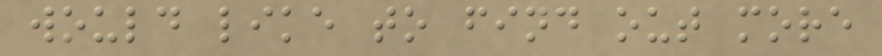would like to find out more
